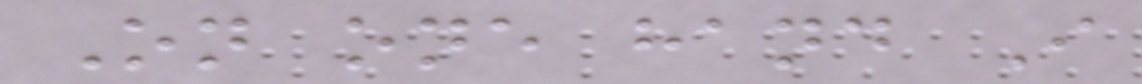On one hand I
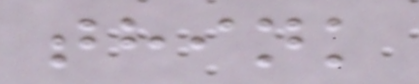think
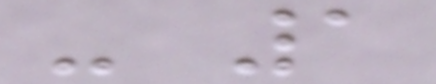- 1
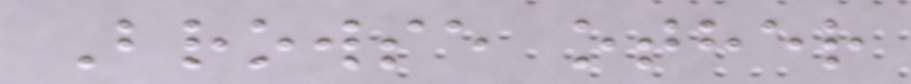Browse other
